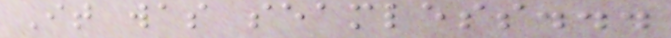It was seamless...
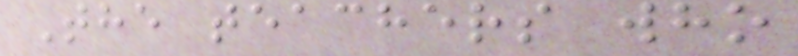The teachers who
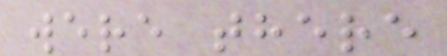were there
